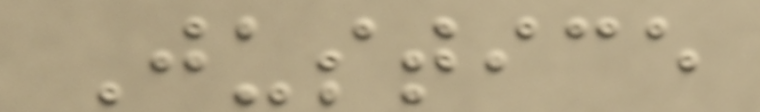Justice
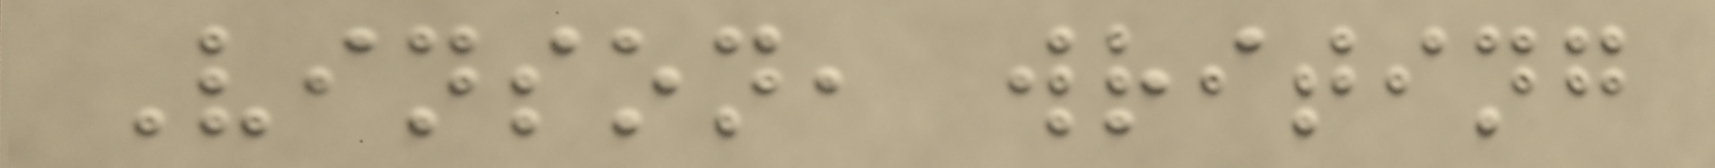Vinson, writing
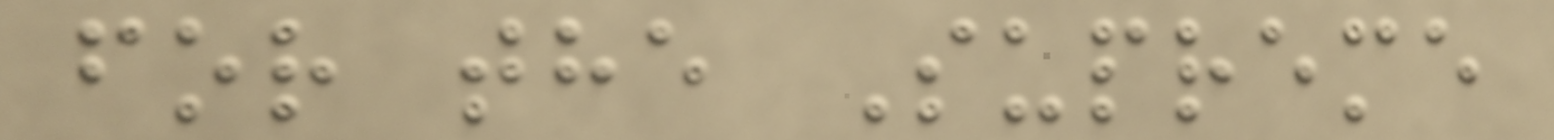for the Supreme
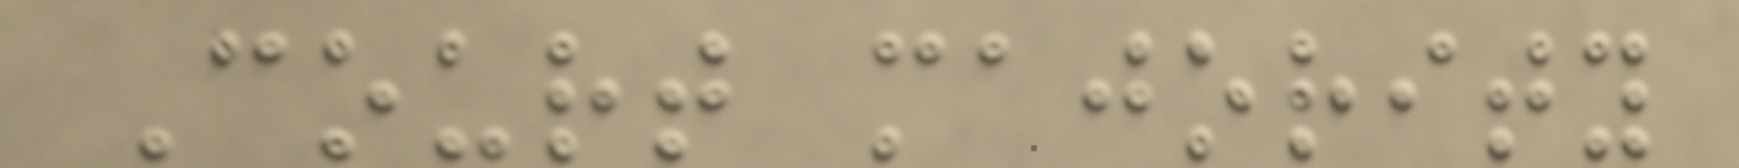Court majority
